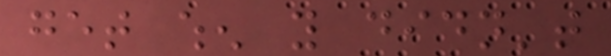get when you didn't
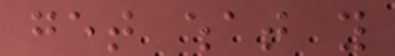get what you
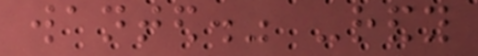wanted." -randy
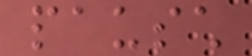pausch
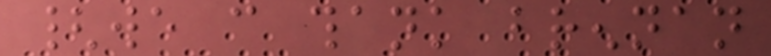{we can thank brennan
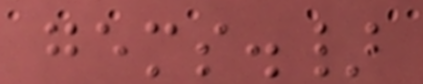gems.}
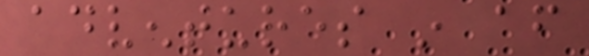adventures in after
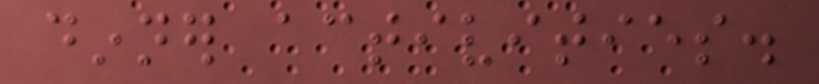dinner activities.
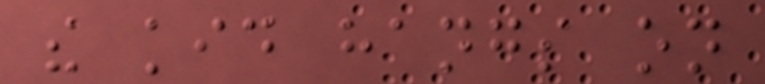the kid hangs on
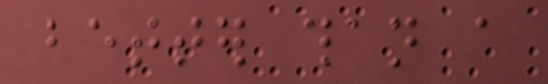better than a
